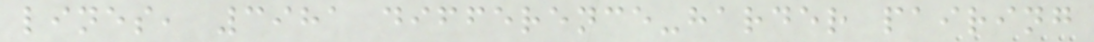lines, 3981 difference-harder pairing
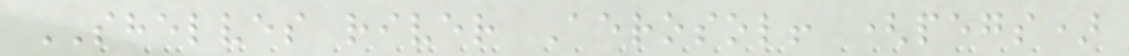SHELVES river Aerosol! (pegs)
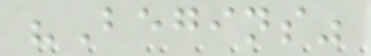"Begins"
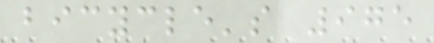bicycle's 975
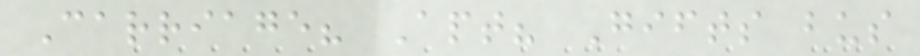Carriage? Apt? Gifts bus
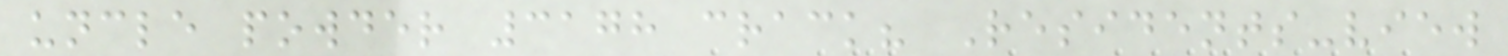uncle powder 3178 crack? Residents-view
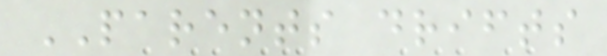PARENTS drifts
